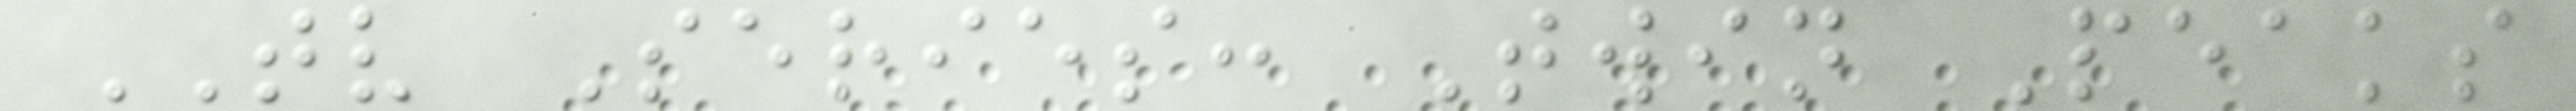TV Series: Twin Peaks
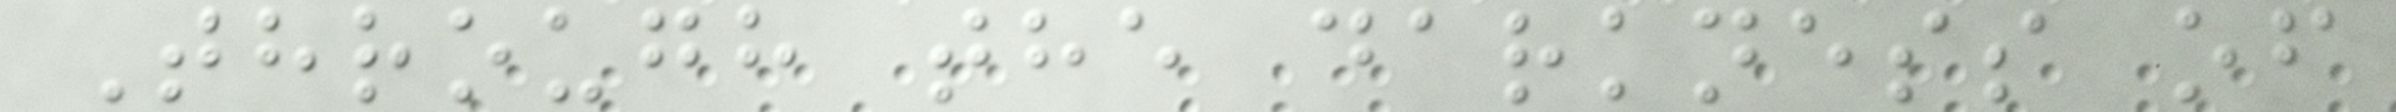Through the darkness of
